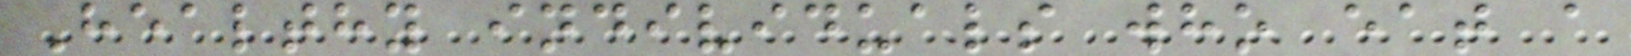Healthy individuals who eat a
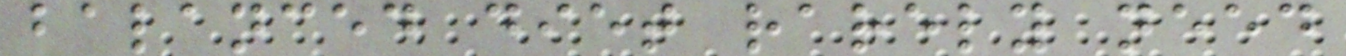balanced diet rarely need
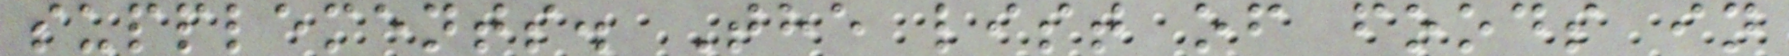supplements. The list of foods in
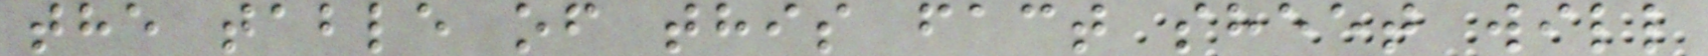the table of this fact sheet will
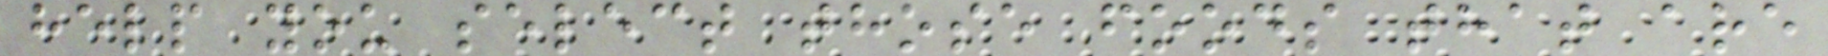help you select those foods that are
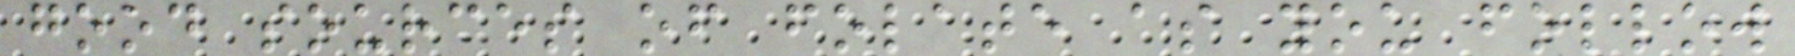good sources of folate as you follow
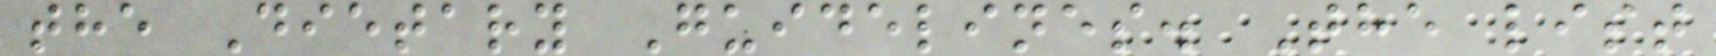the Dietary Guidelines. The list
